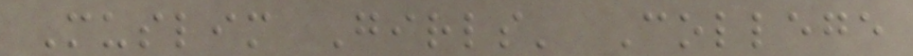Muslim Girls' College
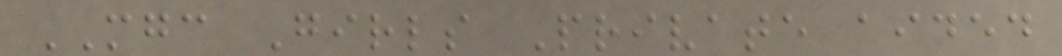MGC Girls Private aided
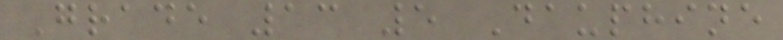Grade 13 5 Dauphine
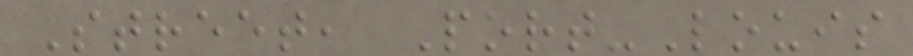Street, Port-Louis
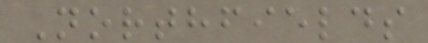Northfields
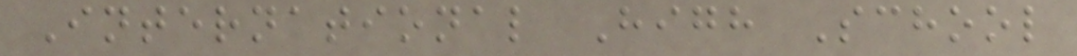International High School
